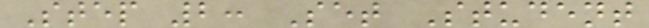Step 2: Set Student
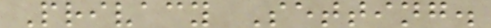Privacy Setting.
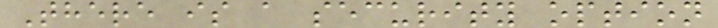There is a security option
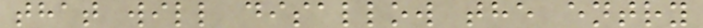that will disallow the entry
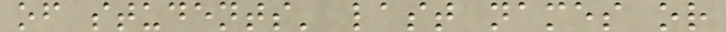of students' last names or
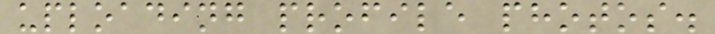uploading profile photos.
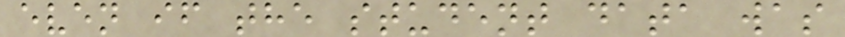even if the student data was
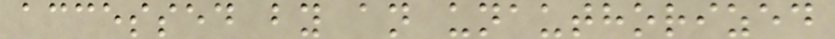accessed by an unauthorized
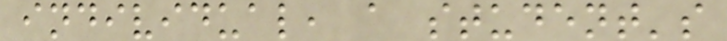individual, a student's
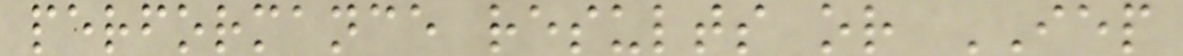performance results or IEP
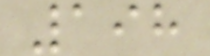198
